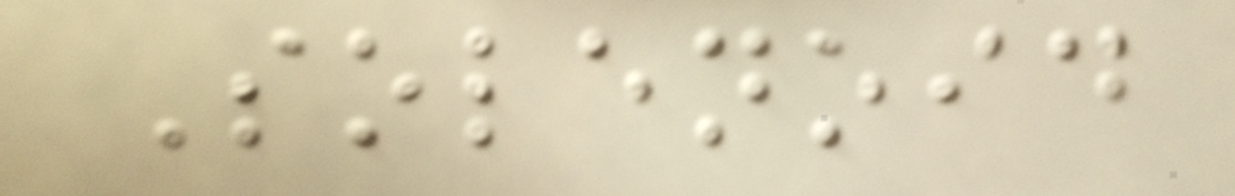Solenoid
